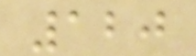120
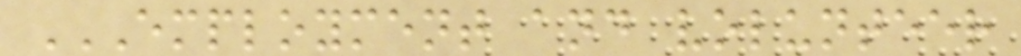EMPLOYMENT AND VOLUNTEER
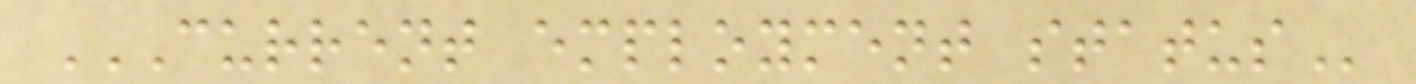CURRENT EMPLOYMENT STATUS
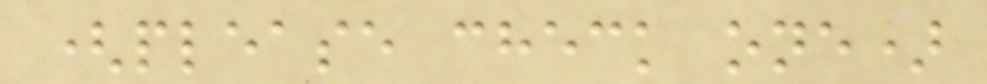(please check one)
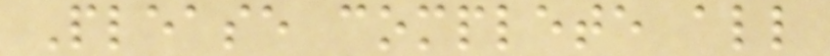Please complete all
